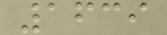1639
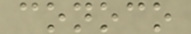conoco
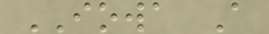IOWA A
